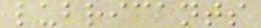lubricants
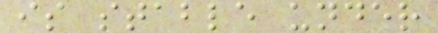is stable under
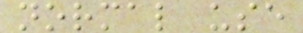normal use
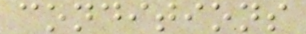conditions
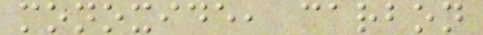monoxide, carbon
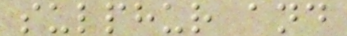sulphur and
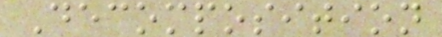Decomposition
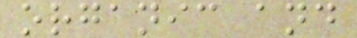organic and
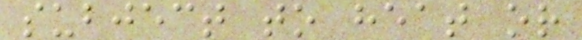subject to heat or
